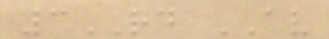3RD AV
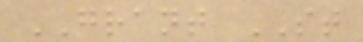GRANT ST
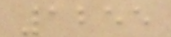1255
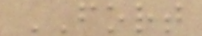FORT
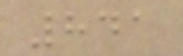841
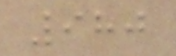980
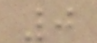0
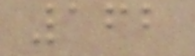162
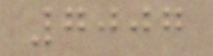7007
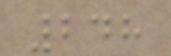248
